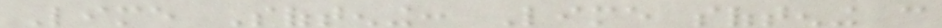Lime Softening: Lime softening can
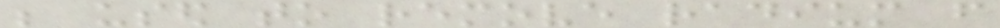be used to remove radium from
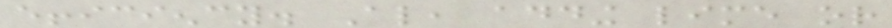efficiency. Also, adding lime or
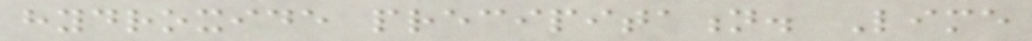hydroxide precipitation. Lime
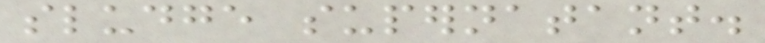sludge supernatant.
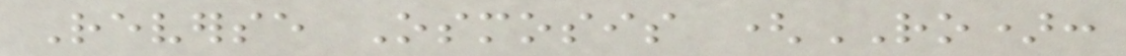Reverse Osmosis (RO):
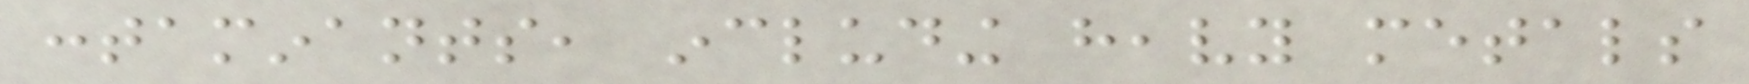contaminants, including heavy metals
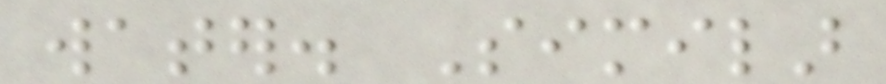water. Similar
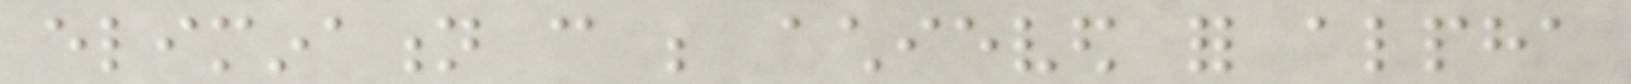elimination can be achieved for alpha
